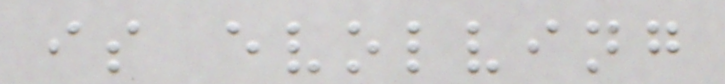is evolving
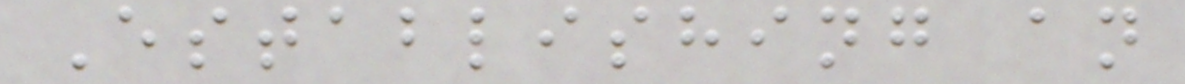Establishing an
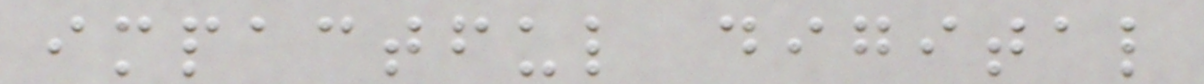impactful digital
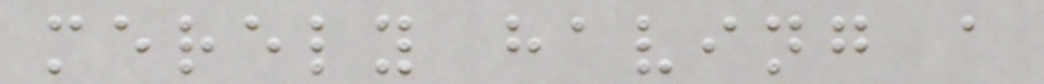merely having a
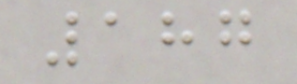187
